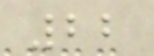22
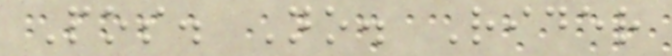Pos. No. Rider
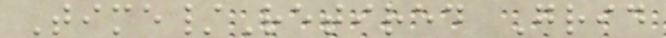Time/Retired Grid
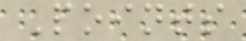Points
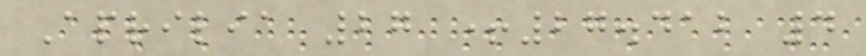Aprilia 27 +27.412 4
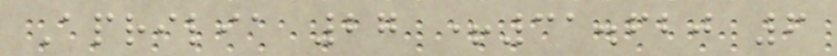Aprilia 27 +31.620 6
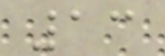13
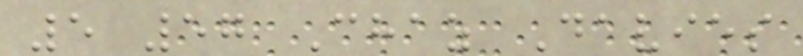5 57 Chaz Davies
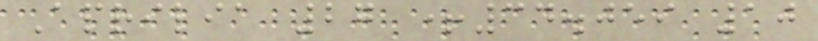Aprilia 27 +34.059 10
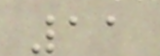11
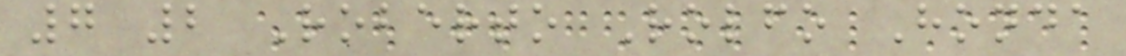7 2 Roberto Rolfo Honda
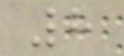8
